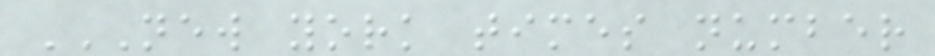NEW YORK TIMES NUMBER
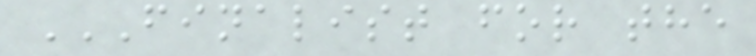FINALIST FOR THE
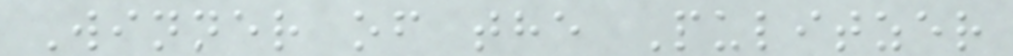Winner of the Pulitzer
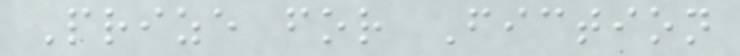Prize for Fiction
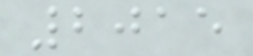2015
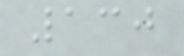130
